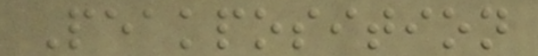Peakposition
